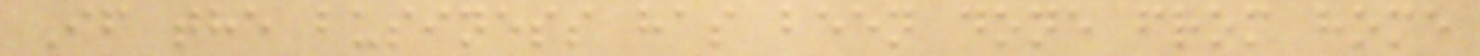If the business has been done from home
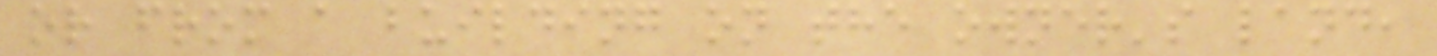or from a building on the owner's land,
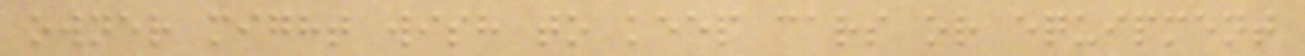owner might wish to keep cars or equipment
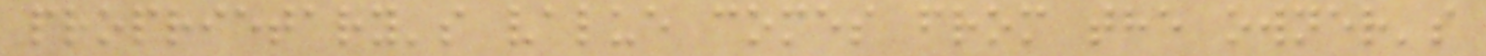proprietary's value comes from the owner's
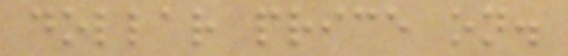dollar price on.
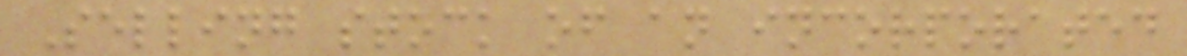Selling stock of an incorporated
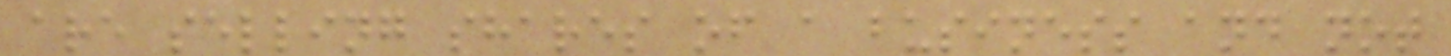are selling shares of a business and not
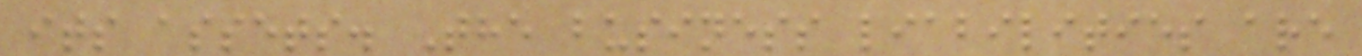its assets. The business liabilities are
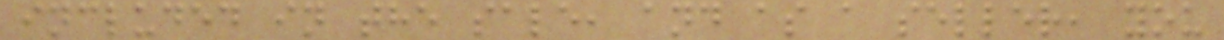included in the sale, and as a seller, you
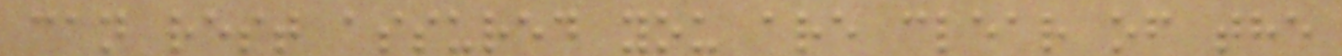can rest assured you are clear of the
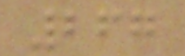267
